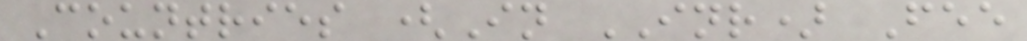Countries (In INR) Fee
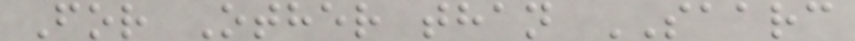For Other than SAARC
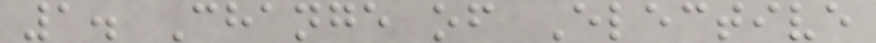1. Change of Elective
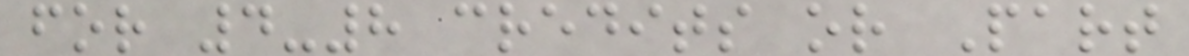for 4-8 credits or Part
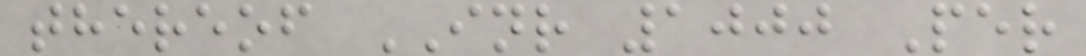thereof INR 1000 Per
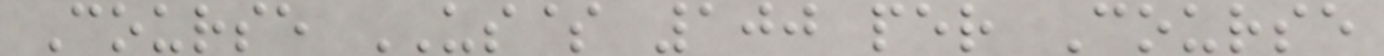Course US$ 100 per Course
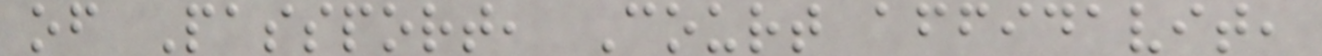of Passport, Court affidavit,
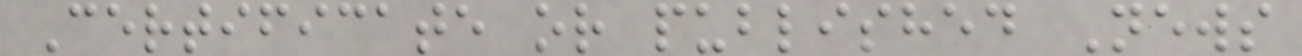Certificate or published News
